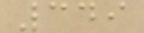349
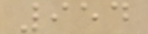954
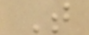T
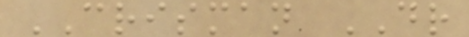CRISMAN DR
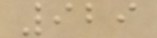929
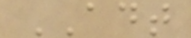ADT
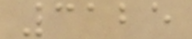3125
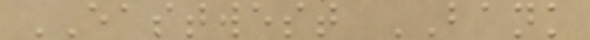EASTWEST BANK
